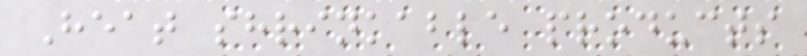Heat shrinkable products
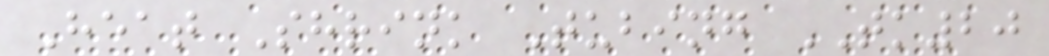Heat Shrink Tubing TK20
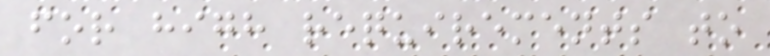for high requirements to
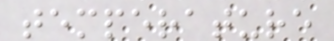temperature
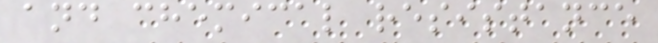and chemical resistance
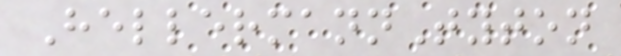HellermannTyton
